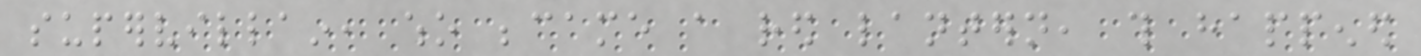supervillain, who became a red lantern, this happened
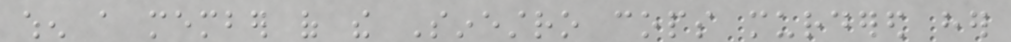when a member of the Sinestro cops murdered her
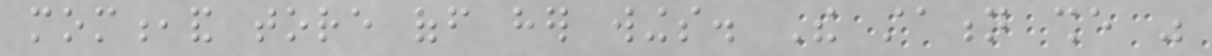mom,and tore off her wings. The station she was
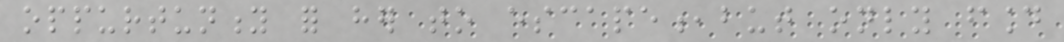oppurtunity for her to escape,but only found
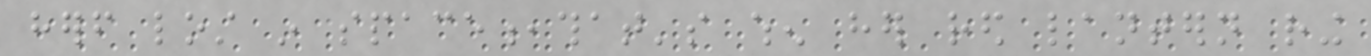herself lost in space,that's when her red lantern ring
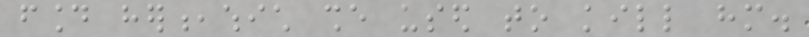found her,which she used to kill him.
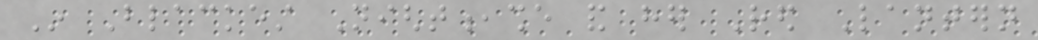In Blackest Night,she and her Red Lantern
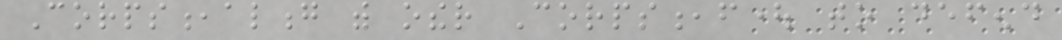Corps,along with other Corps,fought to defend
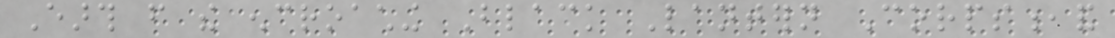Earth from the encroaching Black Lantern Corps,and
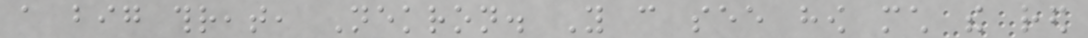a big threat, Nekron. You can see how much the red
